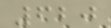620
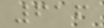616
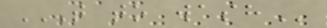T TO WASH
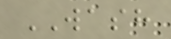WASH
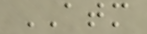ATM
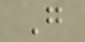G
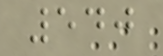540
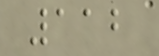112
